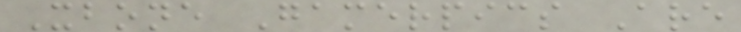Xbone Gamerpics Are
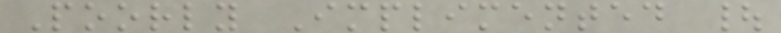Poorly Implimented |
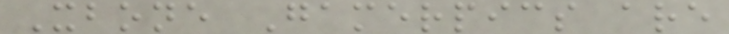Xbone Gamerpics are
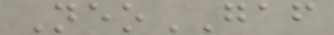NeoGAF
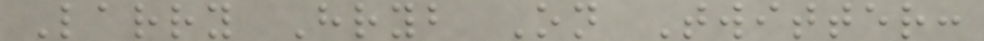Larry Hryb On Twitter:
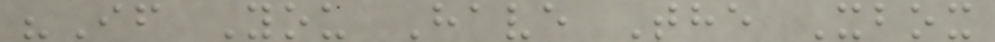"If You Have The Xbox
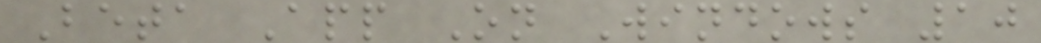Beta App On Windows 10
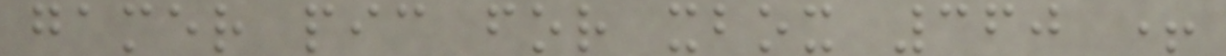gamer pic for xbox 360 +
